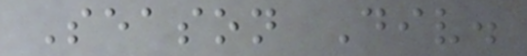Season Div.
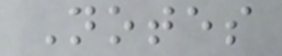Notes
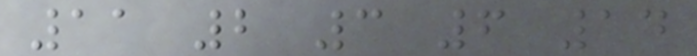11 2 3 6 14
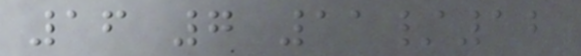16 7 11/12
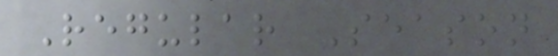Regular Season
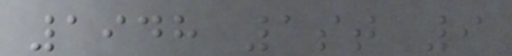1948 1st 9
